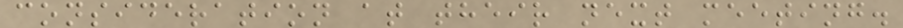consideration at their next meeting.
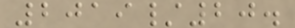2019/20.
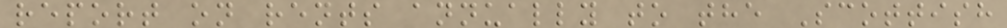report on rents annually to the Scottish
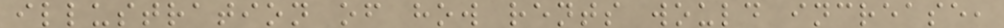illustration of how rents would increase,
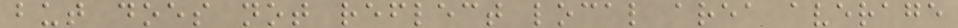but does not reflect local area average
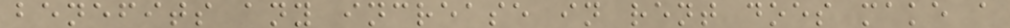benefits any increase in rent does make a
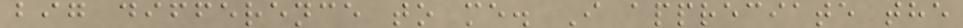big difference to me. I appreciate the
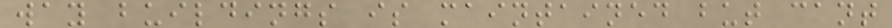way buildings is maintained but cant
